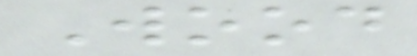Wood
